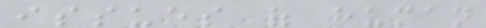issues of human
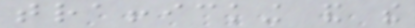trafficking and the
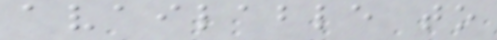available to
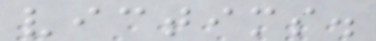victims.
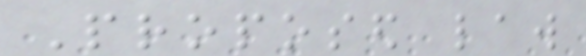Proposed law
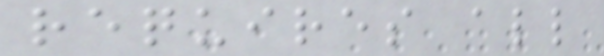requires all
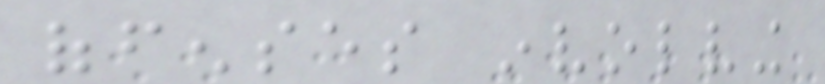offenses involving
